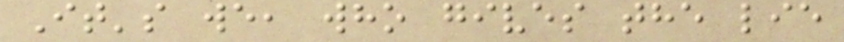It's we, who gives the lie
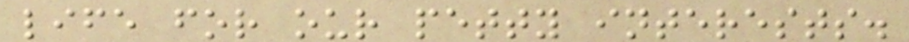life for our petty interests.
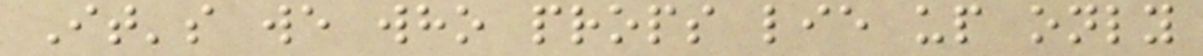It's we who props lie up only
